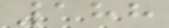188
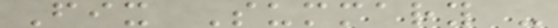Fix Summary -
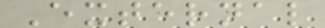External
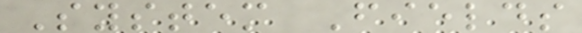System Fields
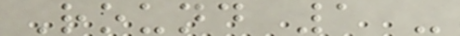Round 1 -
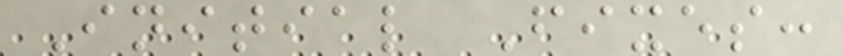Initial Fixes:
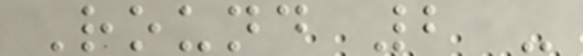Round 2 -
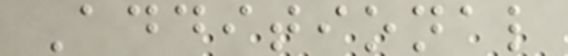Additional
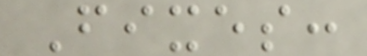Fixes:
